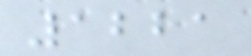1221
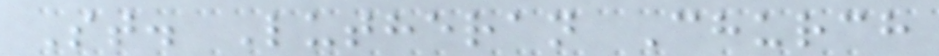St. Lutheran Church
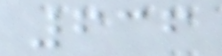636
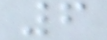6
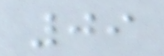09
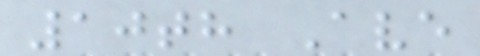10th Ave
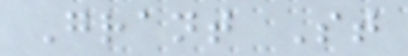Grant St
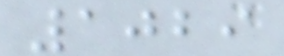1029
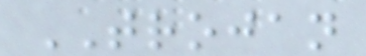TROJAN
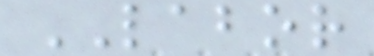LABOR
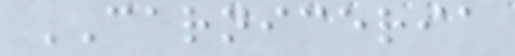CARNICERIA
